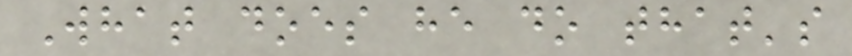What does he do that's
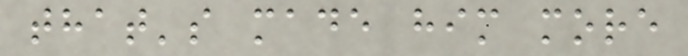that's made him more
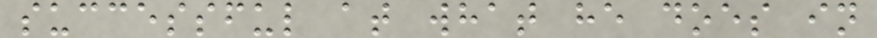successful at what he does in
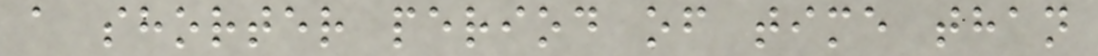a shorter period of time than
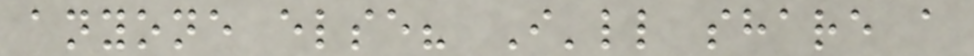anyone else? I'll share a
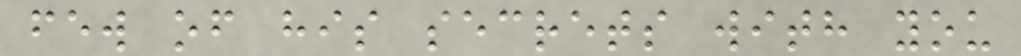few of his secrets with you
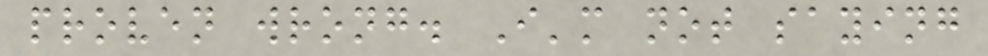proven wrong. I'm not saying
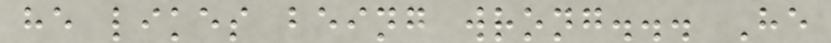he likes being wrong... He
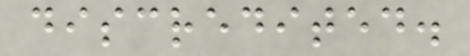discredited.
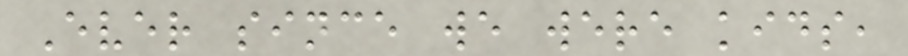Ever since we were kids,
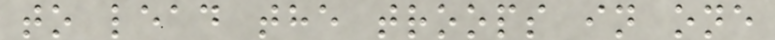to lead the troops in one
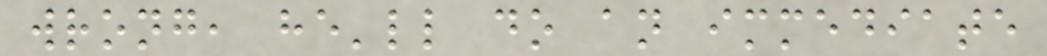wrong, he'll do an immediate
